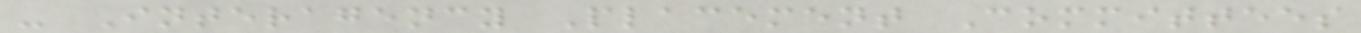- Interagency Placement Committees
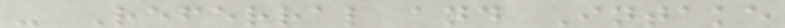- Referral and Intake
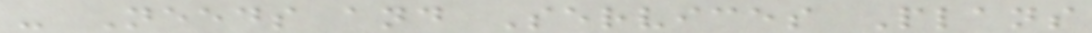- Needs and Services Plans
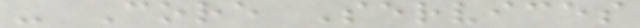- Core Services
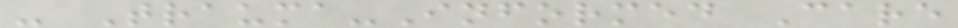- Trauma-Informed Care
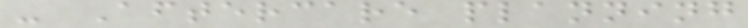- Aftercare planning
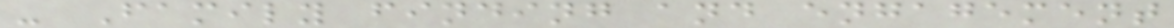- Family finding and engagement
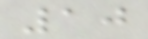10
